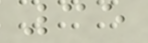35
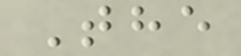The
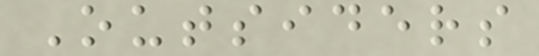Outsiders
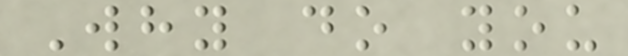Why do you
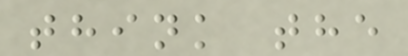think the
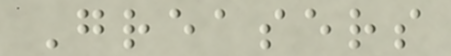Greasers
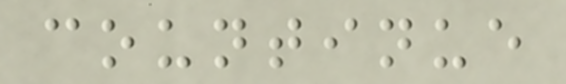countinue
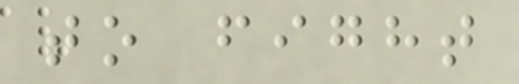to fight
